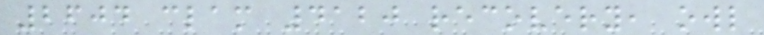2604 clam 4120 recovery, owl
